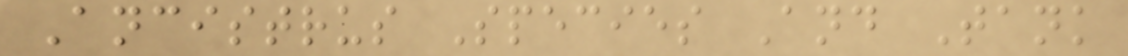Ancistrus Species And Tank
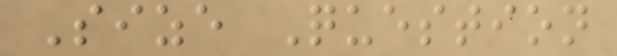Size Question
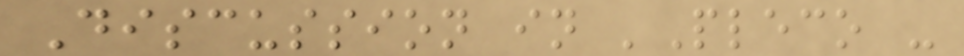Discussion in 'Pleco -
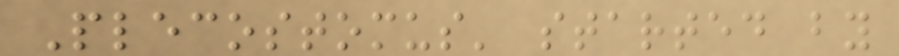Plecostomus' started by
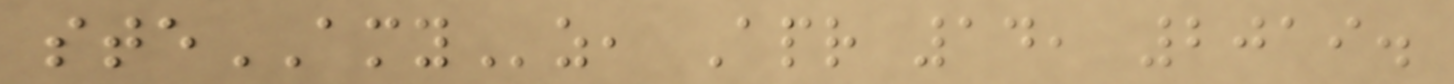steAMYz, Apr 14, 2019.
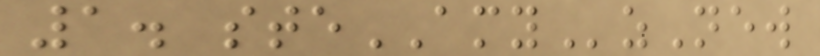1. steAMYzNew
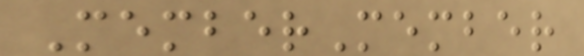MemberMember
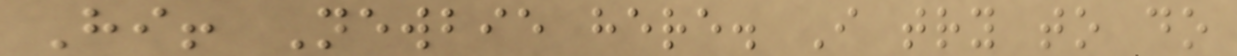Hi! Newbie here. I try to do
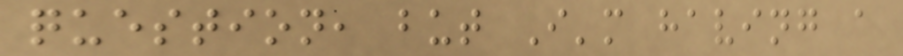question, but I'm having a
